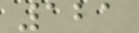121
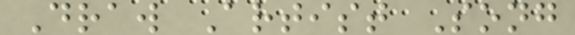Draw Artist Song
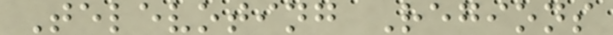Televoting Regions
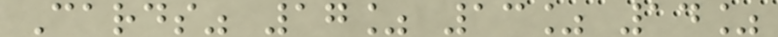Cards" 17% 13% 14%
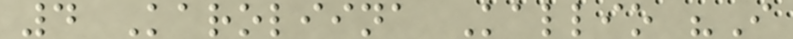4 Karoliina Kallio "I
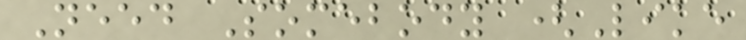Need Somebody (Like
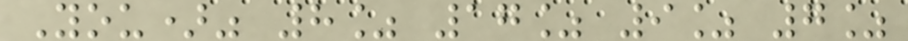You)" 8% 17% 9% 7%
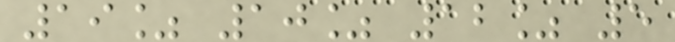19% 10% 12% 5
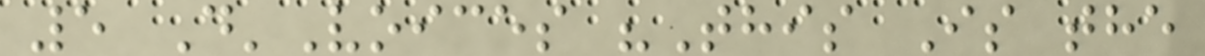5 D'Voices "This Is the
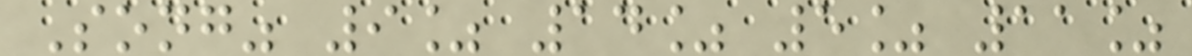Song" 9% 14% 5% 11%
